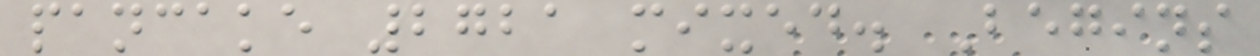pancake 2721 mixed. Begins
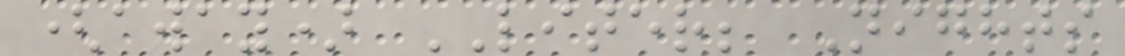(away) LITER; Nights
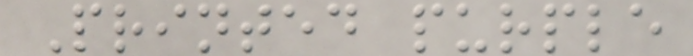Printed purple
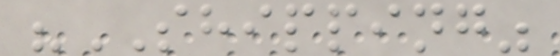"SHIPPING"
